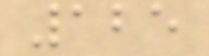125
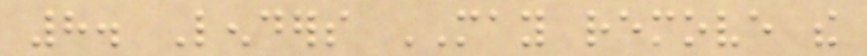8. Lenders MAY remove the
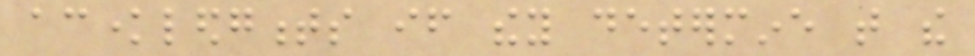acknowledgments if they determine that the
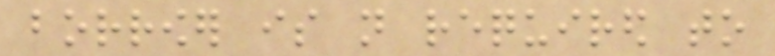borrower is not required to
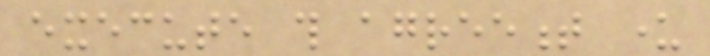execute this agreement under
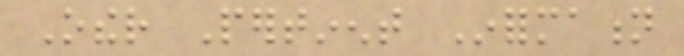Other Pertinent Information
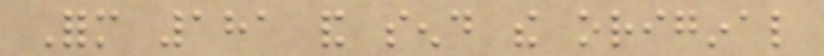Form 181 and send the original
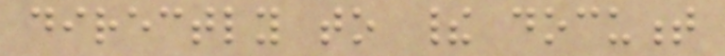directly to their document
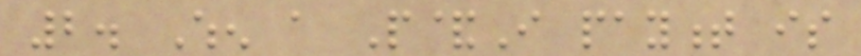2. When a P&I payment is
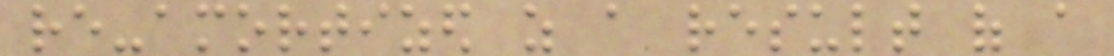re-amortized as a result of a
